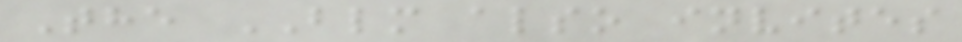The BLM also invites
